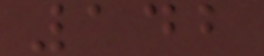142
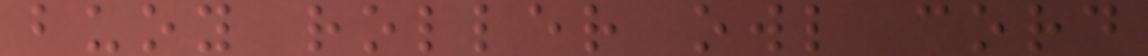buoy roller owl cord
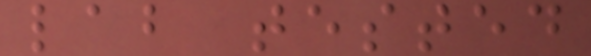lab tested
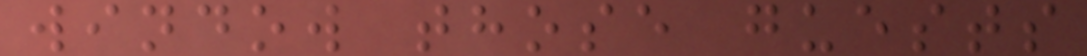window those guests
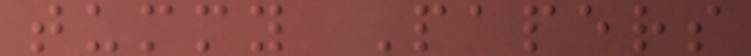tummy Papers
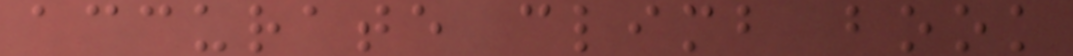accurate climb book
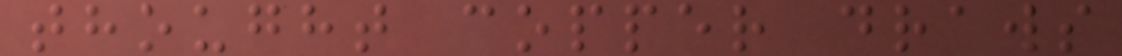thought copper draws
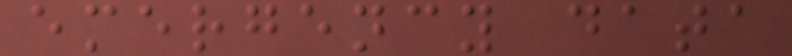emergency data
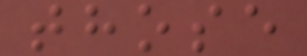those
